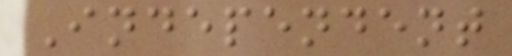Independent
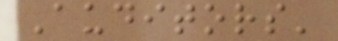Auditors'
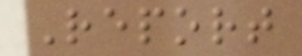Report
